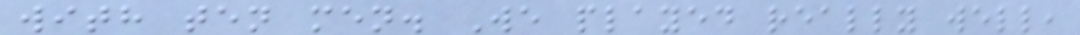with ten men. We played really well,
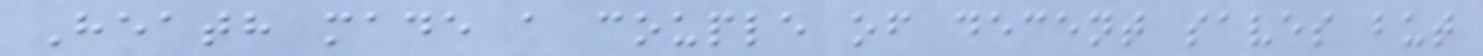Heath made a couple of decent saves but
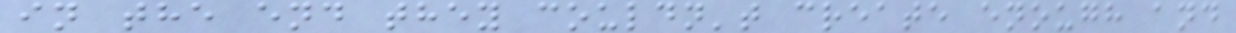in the end they couldn't create enough and
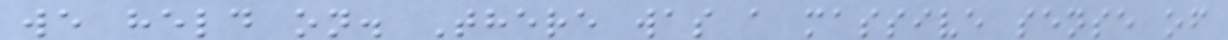we held on. There was a massive sense of
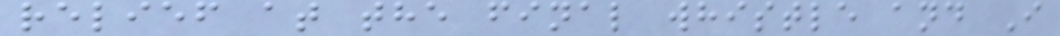relief at the final whistle and I
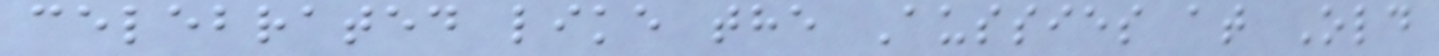celebrated like the Aussies at Old
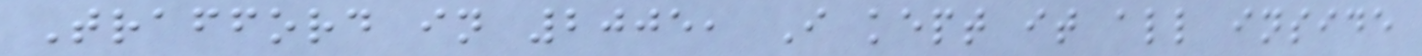Trafford in 2005, I kept it all inside
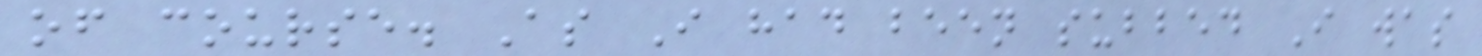of course. As I had been subbed I was
